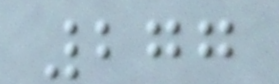277
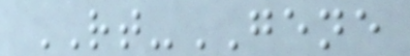RT-GENE
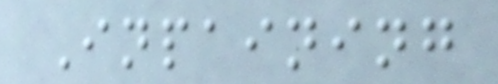Inpaining
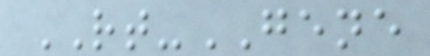RT-GENE
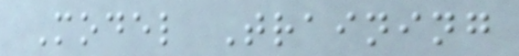Model Training
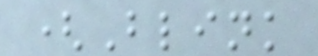(Blink
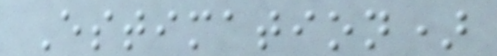Estimation)
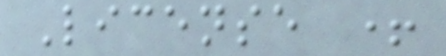License +
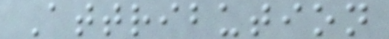Attribution
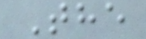The
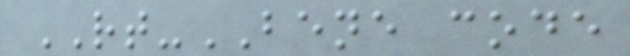RT-BENE code
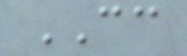CC
